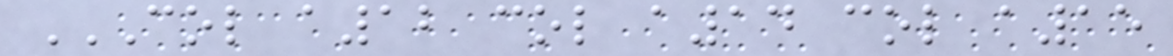COL A12 COL A14 COL A15
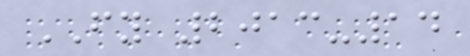FY 2013-14
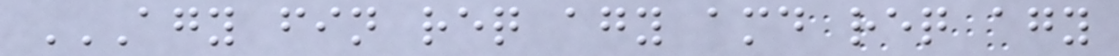AGY FIN REQ AGY AMD REQ AGY
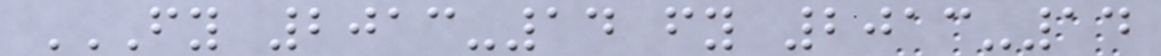FY 2013-14 FY 2013-14
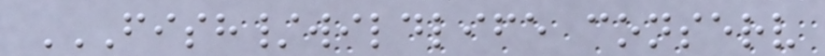FISH/WILDLIFE CONSERV
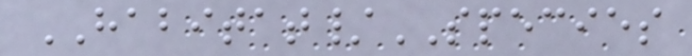HABITAT/SPECIES
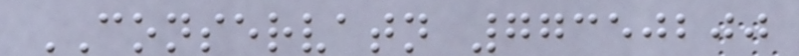CONSERVATN 77350200
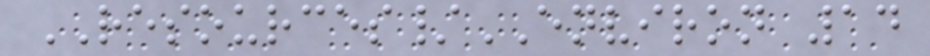RESOURCES/ENVIRON 14
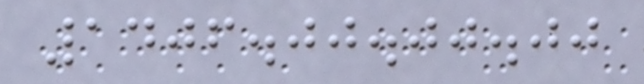1406.00.00.00
